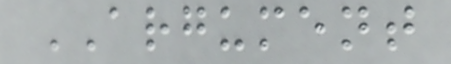ARGUMENT
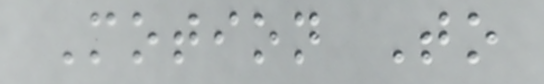Motion To
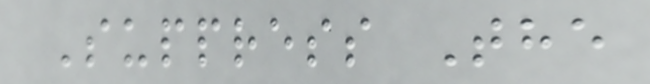Suppress The
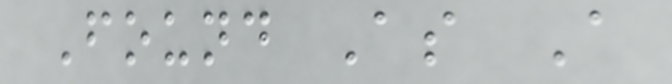Found As A
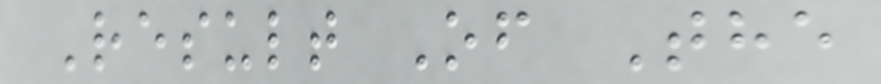Result Of The
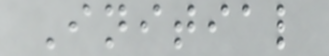Initial
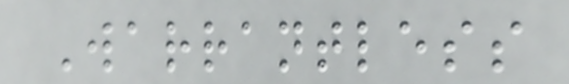Warrantless
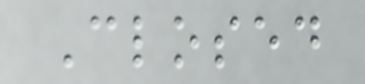Closed
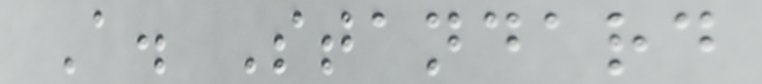A. Standard
